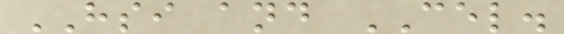HSI and CEL.
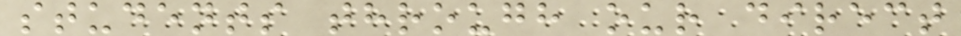students through our direct
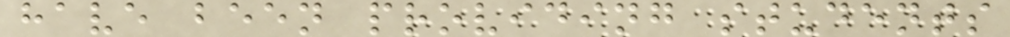have been providing students
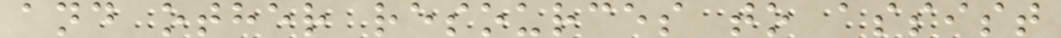and other resources to assist
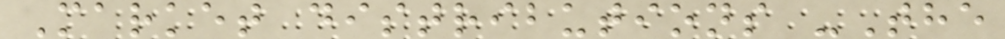Market distributions -The
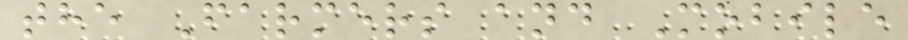the Farmers and Mobile
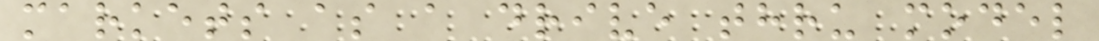markets as a drive thru model
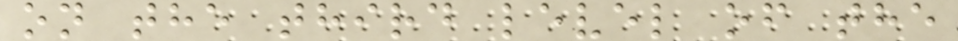on the third level of the
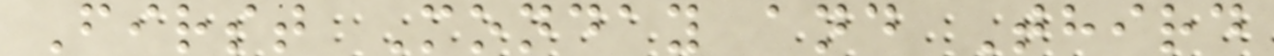First Monday and Third
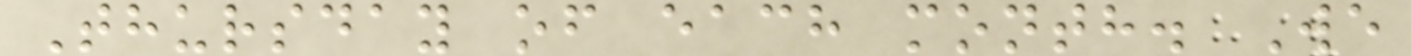Thursday of each month. We
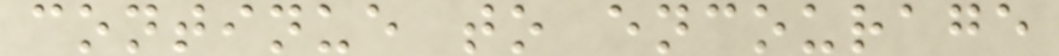continue to encourage
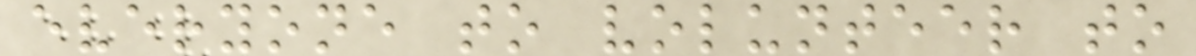everyone to volunteer to
